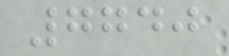7740
